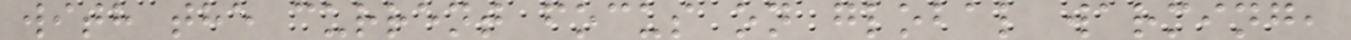with the current focus on global warming,
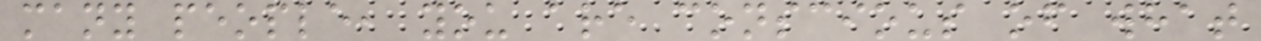many people, you are conscious of what
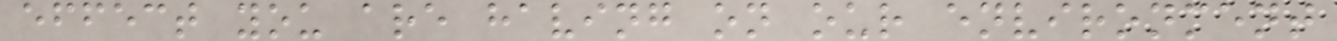effect you are having on our environment
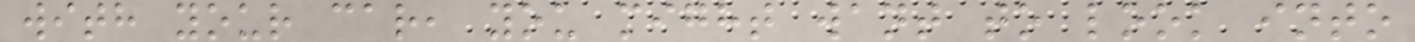with your car, you might want to look into
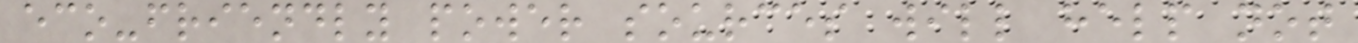eco-friendly power sources will help not
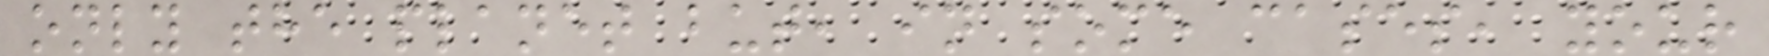only the planet but, in some cases, your
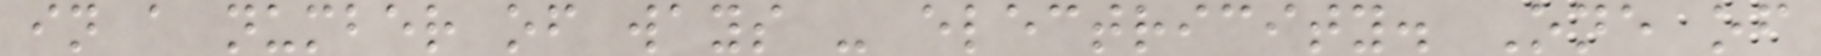in a number of ways - electricity. One of
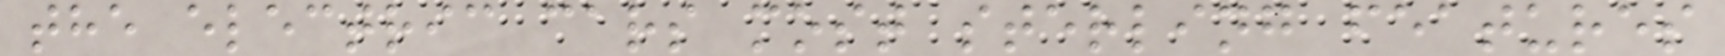the electric cars most sterling features
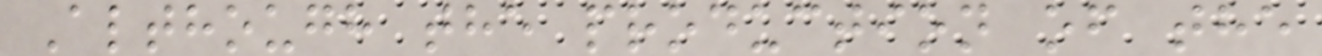Although the production of the
